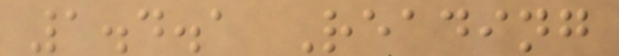1.4.1 Reading
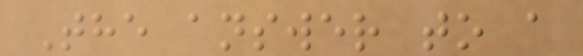The answer to a
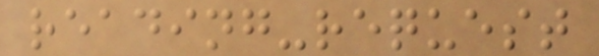reading-request
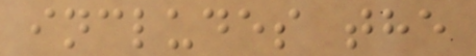includes the
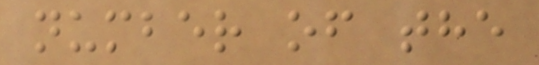number of the
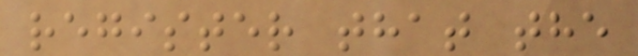register that the
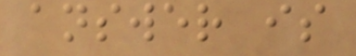answer is
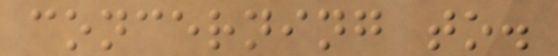concerning to.
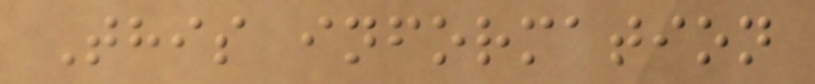This information
